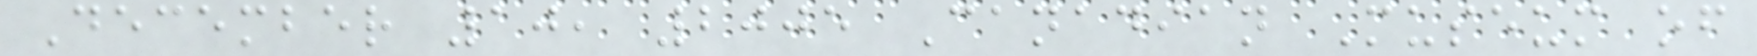December 10, 2005 Canadian Museum of
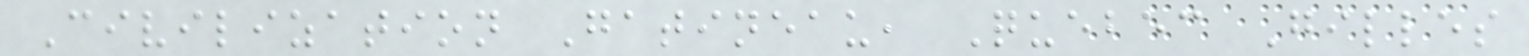Civilization Gatineau, Quebec Gilles
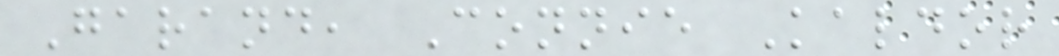Garand, Connie Kaldor
